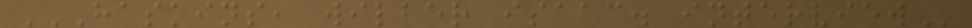HASKINS, WILBER ISAAC. INTERVIEW
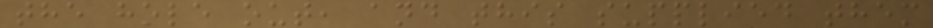the hole out, and this supplied them
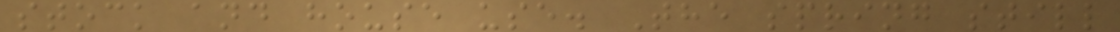stock and house use. The spring still
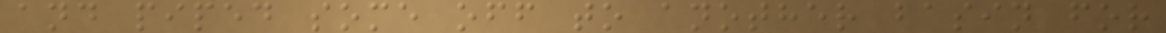and piped some off to another basin for
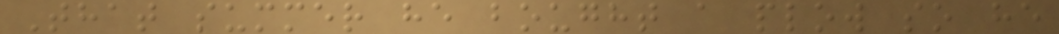That summer he bought a plow so he
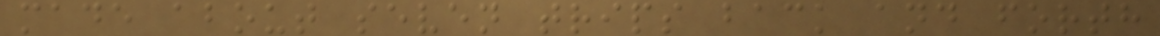made about seven trips back and forth
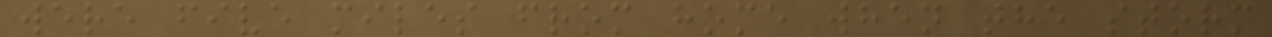were five miles from home when the storm
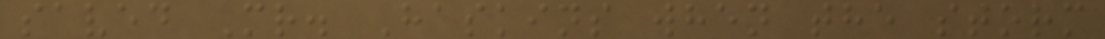saved Mr. Haskins when the storm
